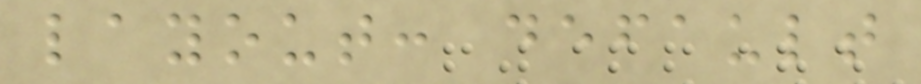layout: default
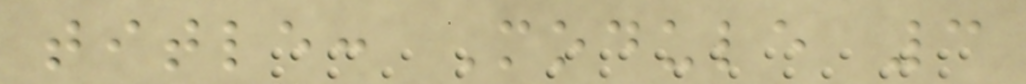title: Module 3
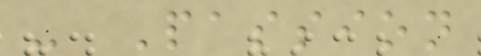- Passion
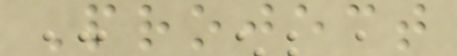Project
